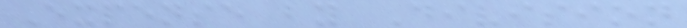Expense by Division
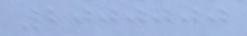2000000
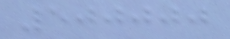500000
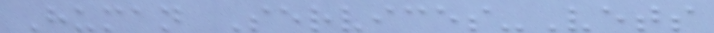Human Services-Vets
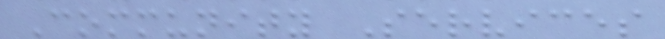Community Services
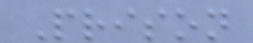Prison
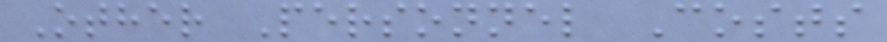Other Personnel Costs
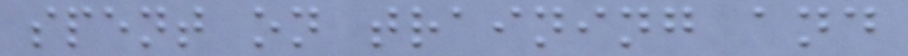spent on training and
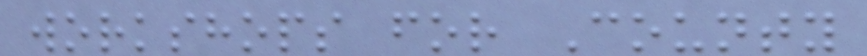workshops for County
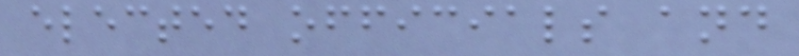elected officials and
